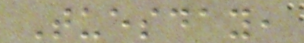Tuesday,
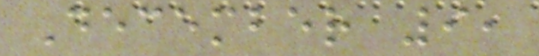December 9,
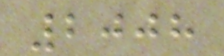2008
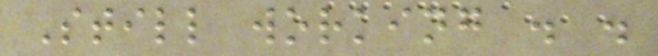Still working . .
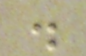.
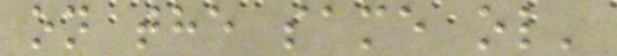on the same ol'
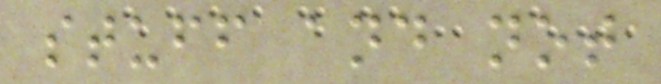stuff and not
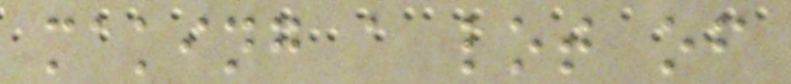making a lot of
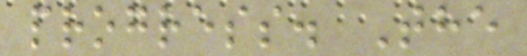progress. The
